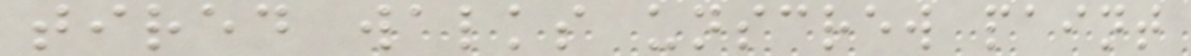tired walks unscrew paint
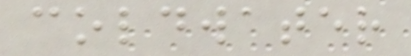coldwater
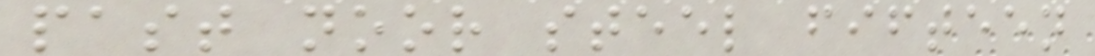past noor steel fifteen
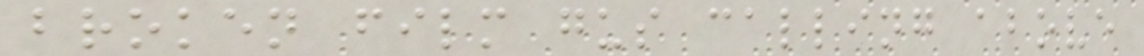broken film gus calling above
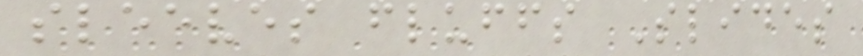sleeves fluffs Slides
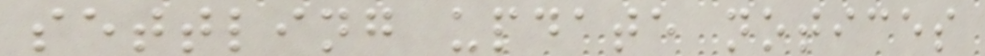settling update notices
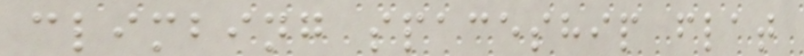climbing spaceship flat
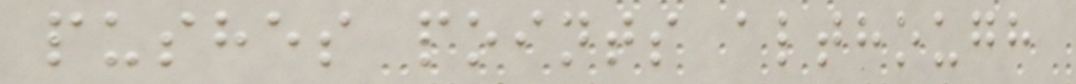pushes points although
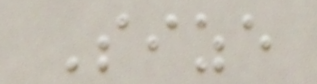Size
